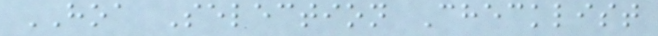HOA Selection Checklist
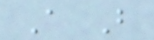A B
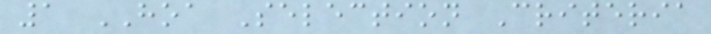1 HOA Selection Criteria
